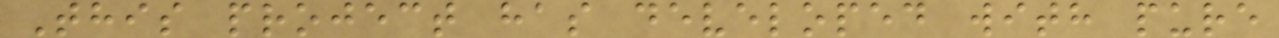This project has developed with pure
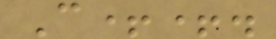C++.
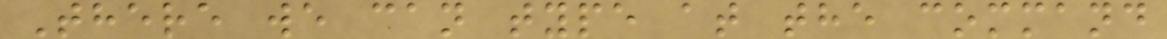There we can type at the command
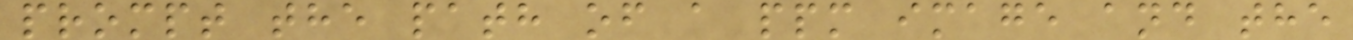prompt the path of a ppm image and the
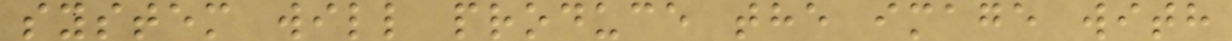system will produce the image with
